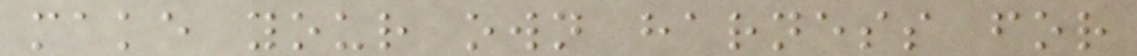make your own harness for
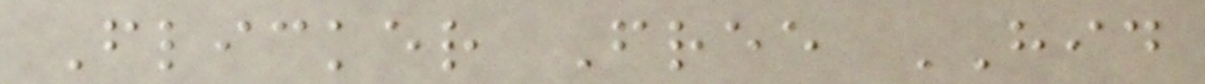Flicker Free HID
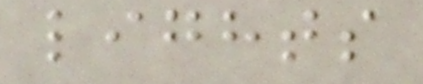lights
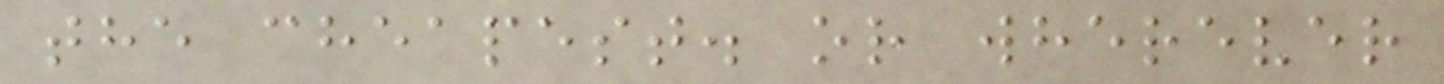the cheapest. or wherever
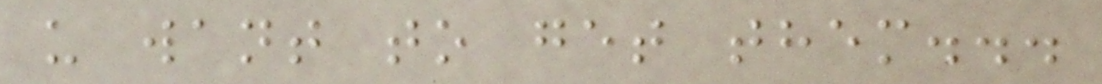u want to get them...
